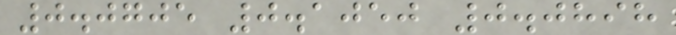0.0705 0.1050 0.0898
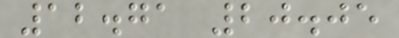12.71 20.05
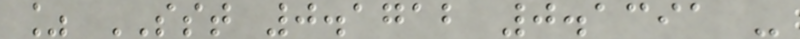% SST 0.1712 0.1391 -
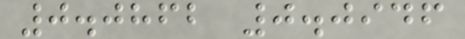0.0862 0.0946
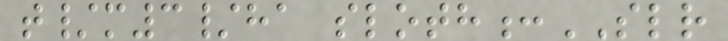t/m3/ha sloth:SLR
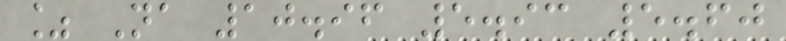% Na 10.96 5.93 5.60
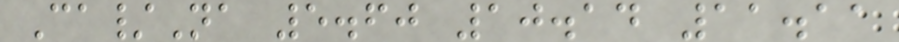Ca/Na 5.60 10.14 11.11
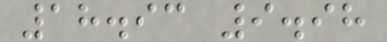18.93 9.98
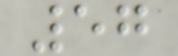57
